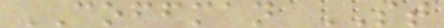COFFMAN ST
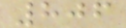806
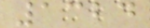1324
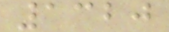1320
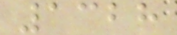1328
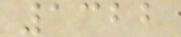1322
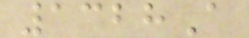1328A
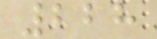228
